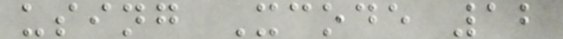using Xcode 12
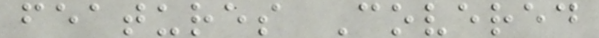features Covered
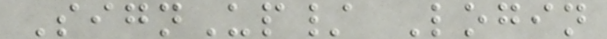SignUp/ Login
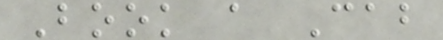Book a Cab
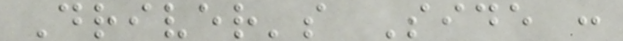Driver's Side :
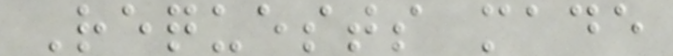Requests made
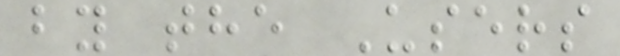by the Users
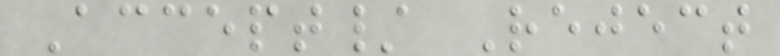Accept/ Reject
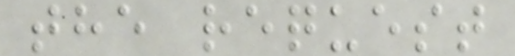the request
